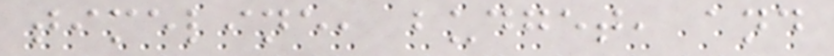timeline, budget, and
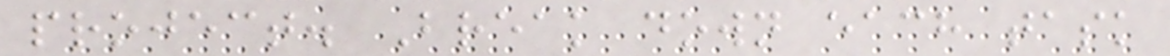project. Break down each task
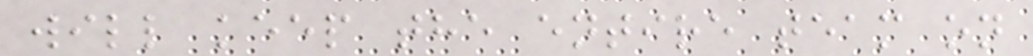will keep the entire team on
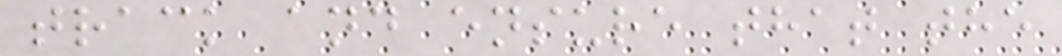track and ensure that the
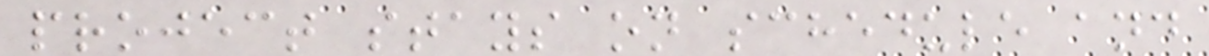project stays on schedule and
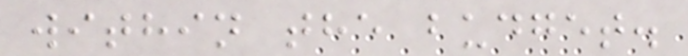within the budget.
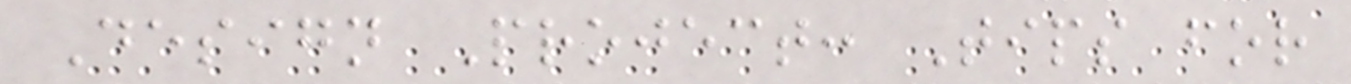Design Project: Tips for
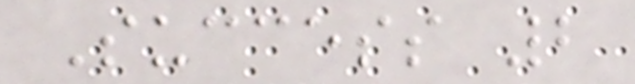Success 2
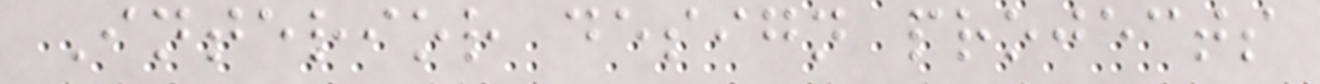Interior design projects
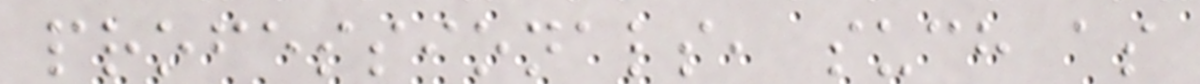professionals, such as
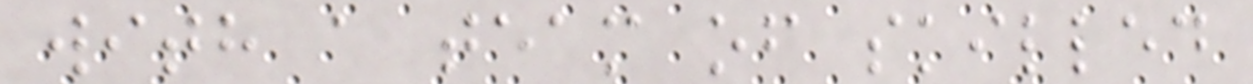with a team of skilled
